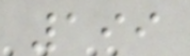199
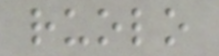ruolo
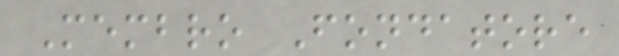Membro Fondatore
